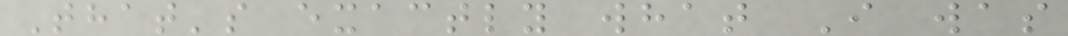That's exactly what I was
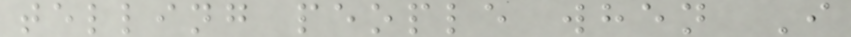telling people when I
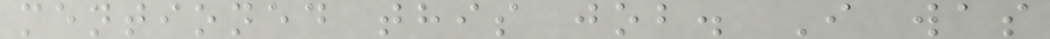mentioned this job. I was
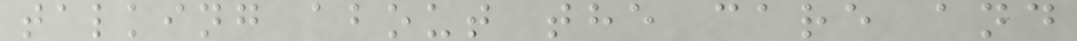talking about the care and
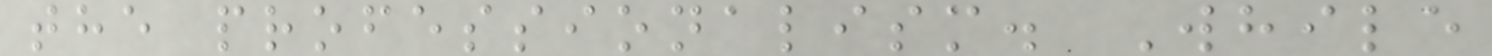the professionalism. While
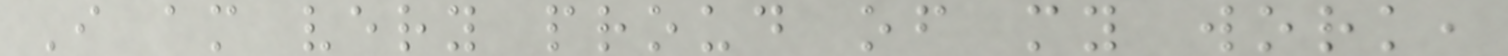I am very proud of my work,
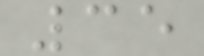35
